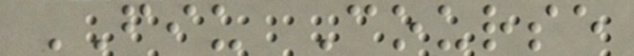FIU Course
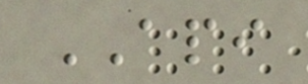API
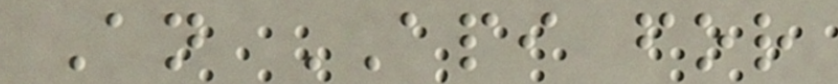An API for
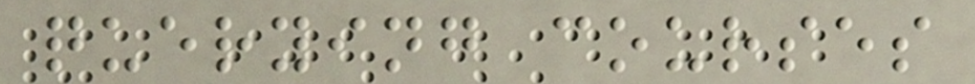querying courses
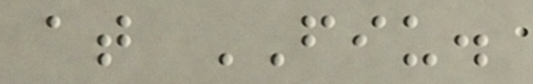at FIU.
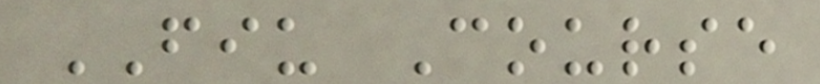FIU Course
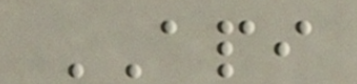API
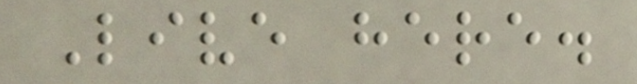Live here.
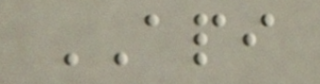API
